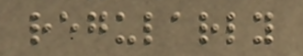regularly
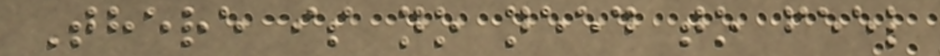There is no need to feel
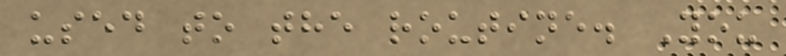used to the routine. You
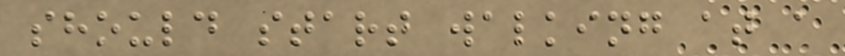should start walking at a
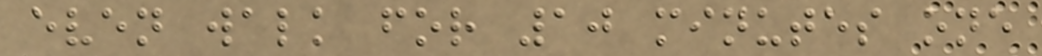even walk for 10 minutes one
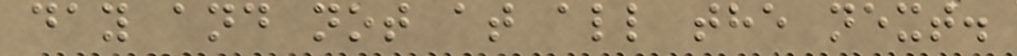day and not at all the next.
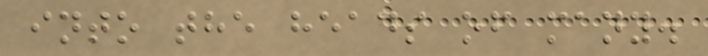into the heads of many.
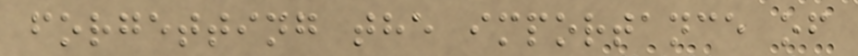forgetting the importance of
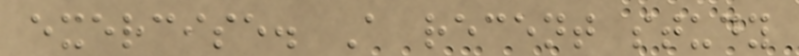exercise. A recent study
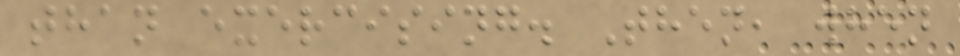than exercising. Then, when
